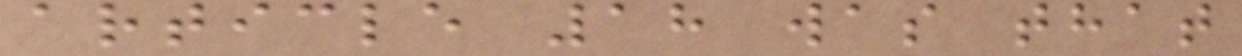article 18 was that
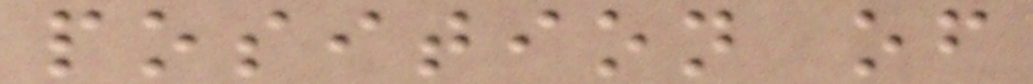position of
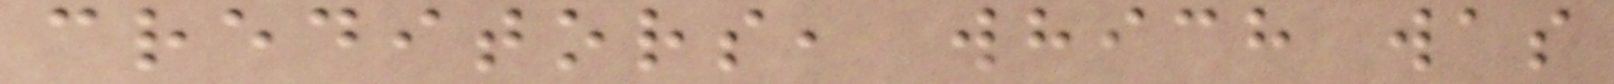creditors, which was
